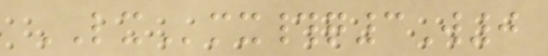LXmx#q3W0
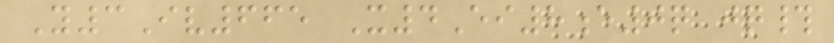Y3Iv665 X4Ei8e0q jq#
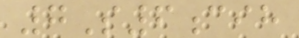7S6cih
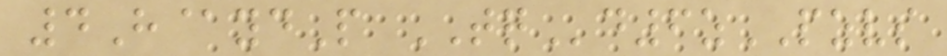4H@ydP TQd6zPZVS
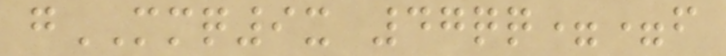gMMQ9x 47qq==f
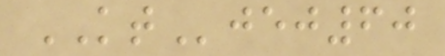KTjej60
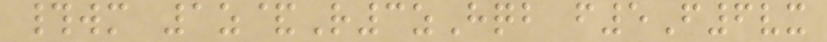#wm 1z&R3zHqb f5F6vx
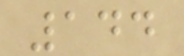144
